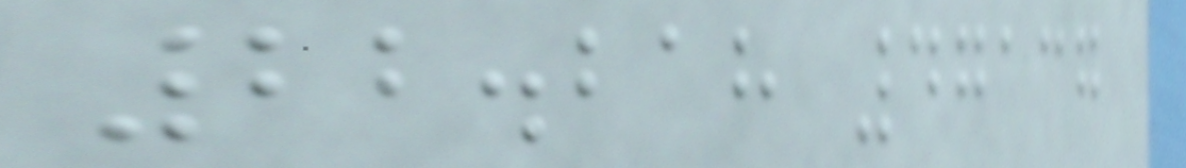22.218 47137
